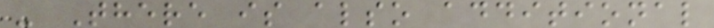- There is also additional
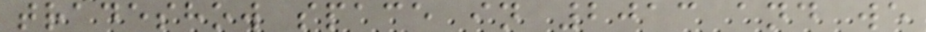tradeshow space in 2013 and we
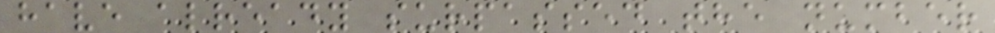have already surpassed the number
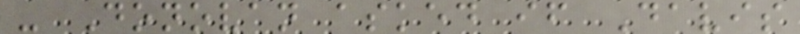- Donovan asked if Davis
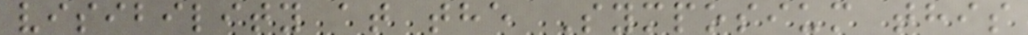visibility at the Symposium this
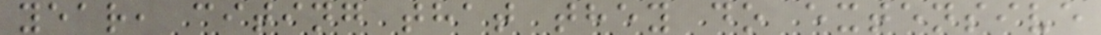year, citing that they do extensive
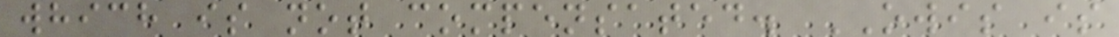which is not compensated. OWIS is
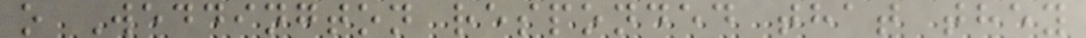o Weddington responded that they
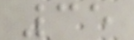35
